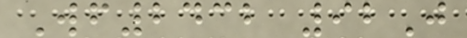Wf2432 92J
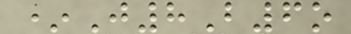*J8B6o
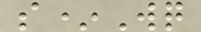s*Wq
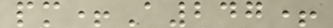pm+A247+
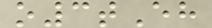o3tEh
